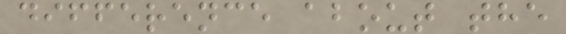difference about the
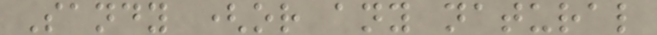Sandy (or any natural
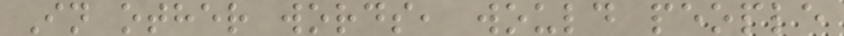In other words, would people
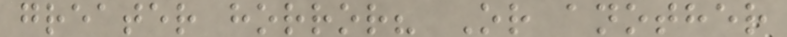greater horror? Or another
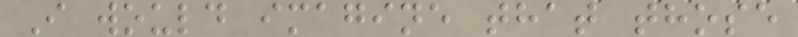I would imagine that those
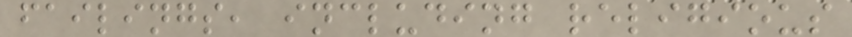failings, including religious
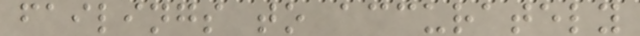failings to accurately
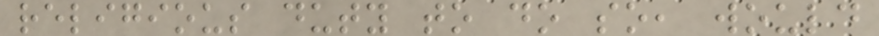religious duty to do so, would
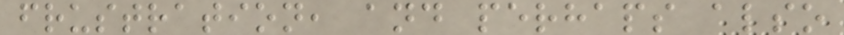frustration, and perhaps also
